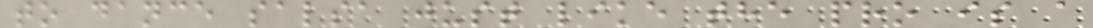to dance salsa just like the pro is a
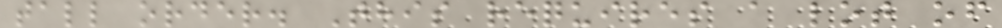tall order. This requires a lot of
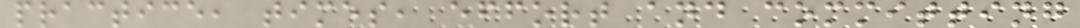practice, times, effort and committing
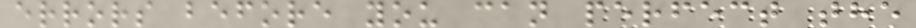errors before you can perfect the
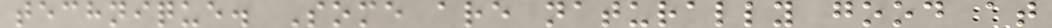technique. Some are naturally good at
